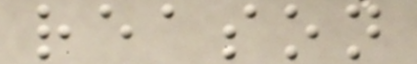reason
